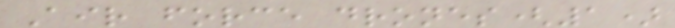Air force drones(1)
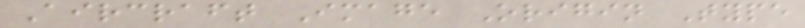Aircraft Image Origin Type
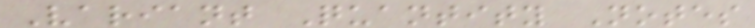Variant Quantity Notes
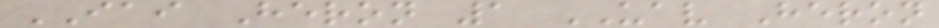IAI Heron 1 UAV Heron
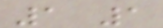1 1
